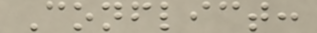Conflict:
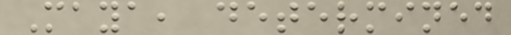Maya, determined
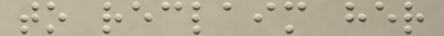to reclaim her
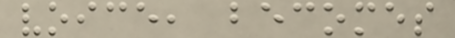voice, becomes
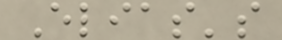Elias's
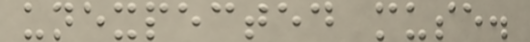unexpected muse.
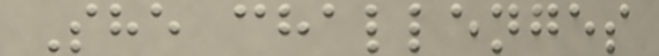She challenges
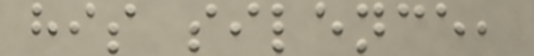his silence,
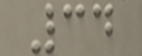34
